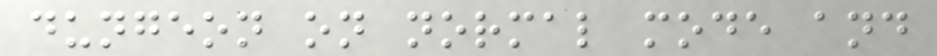dungeon on normal mode and
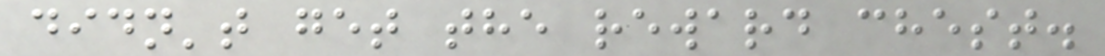didn't get the reward chest.
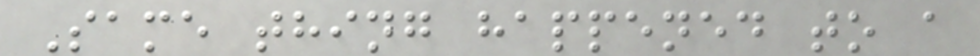Same thing happened to a
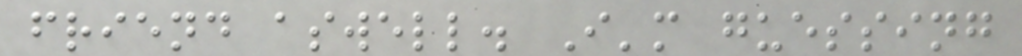friend aswell. I'm guessing
